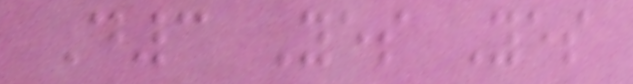D3 Yes Yes
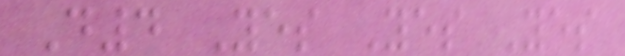D4 Yes Yes Yes
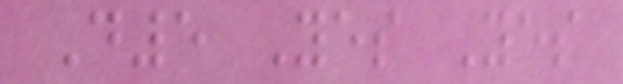D5 Yes Yes
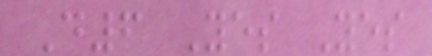D6 Yes Yes
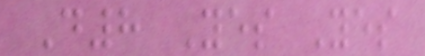D8 Yes Yes
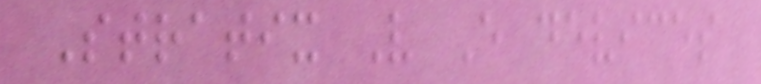Stratix V E devices
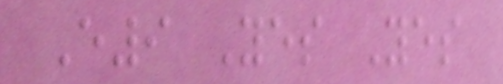E9 Yes Yes
